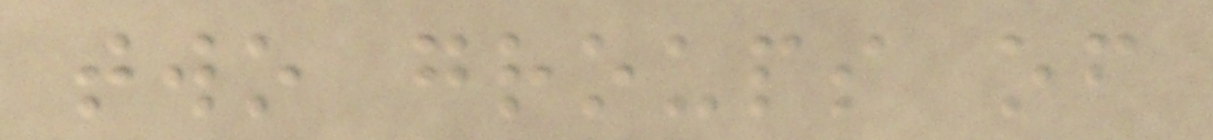two groups of
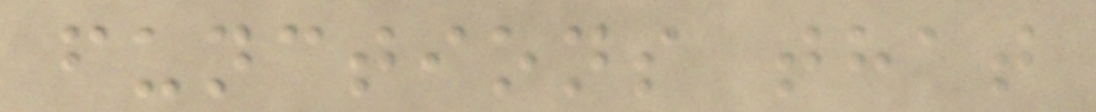functions that
